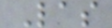Las
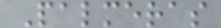Palmeras
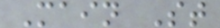Main St
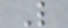L
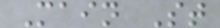Main St
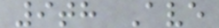9th Ave
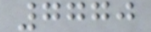7770
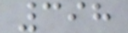398
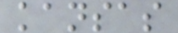kansas
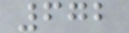672
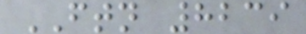FTN 8239
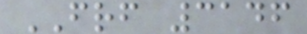FRF 3146
